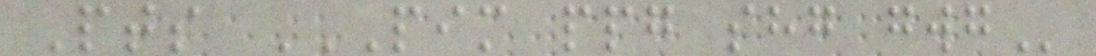Pts PIM PPG SHG GWG
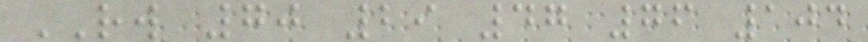RW 70 29 47 76 104
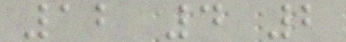12 4 2
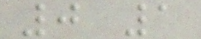0 1
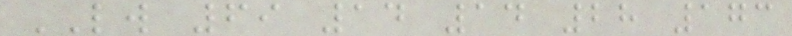LW 69 14 14 28 173
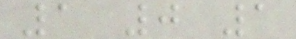1 0 1
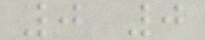0 0
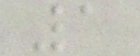1
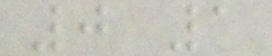0 1
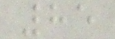85
